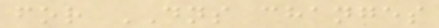for DNS changes
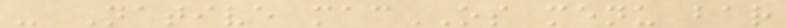- Native macOS menu bar
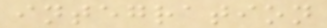integration
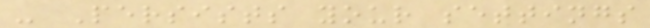- Persists your settings
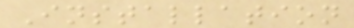Installation
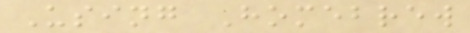Using Homebrew
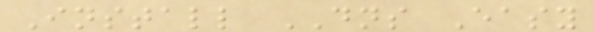Install DNS Easy
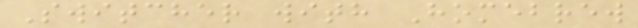Switcher with Homebrew
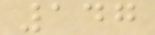147
